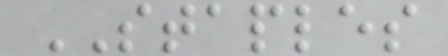STAPLES
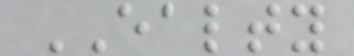EALTY
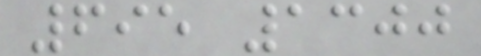695 1300
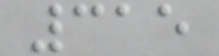315
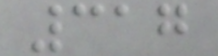317
